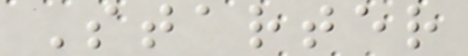Starter
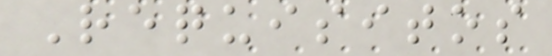Requisitos
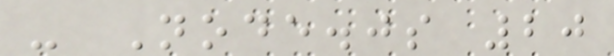- Node.js 20
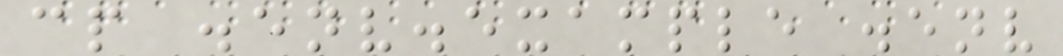cp .env.example .env
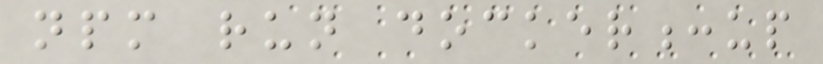npm run docker:up
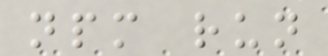npm run
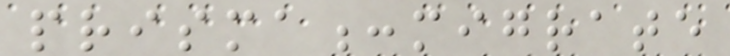prisma:migrate
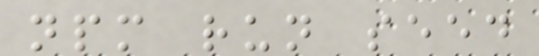npm run seed
